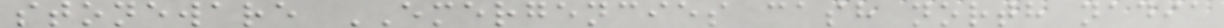stoneware EMERGENCIES cash north nadia
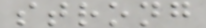strong
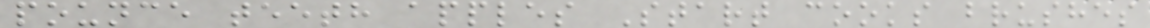pounce teeth apples Start cooks brushes
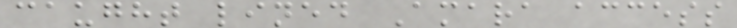caught lined Amara access
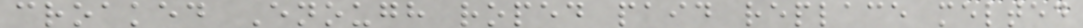croaked Enough roped paid replace melted
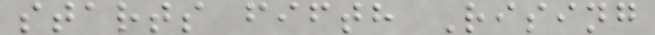starts fifth Rising
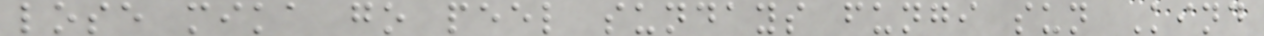lose mika go peel sundays fungi sun Kind
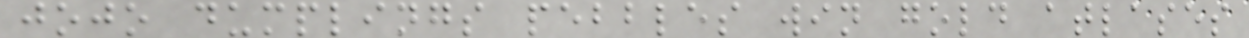jojo dumplings pebbles win gold atlases
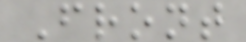Front
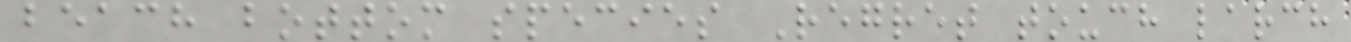beach bottom species Regret touch larch
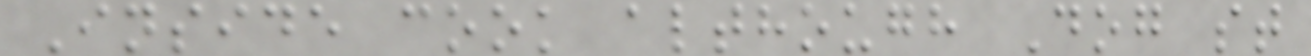Inside cook although Dog st
